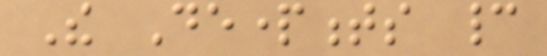The Departments cannot
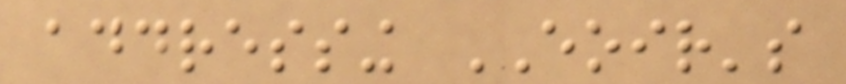addressing EOIR's
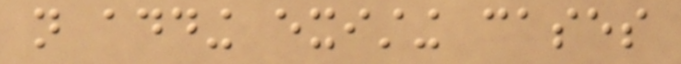not adding existing cases
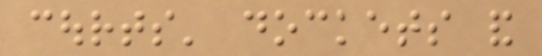courts' dockets and
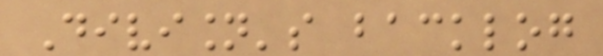Division's backlog
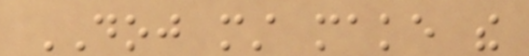DOJ must make the
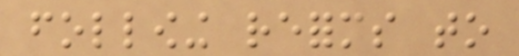following reforms to
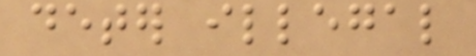deter illegal
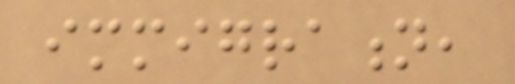immigration,
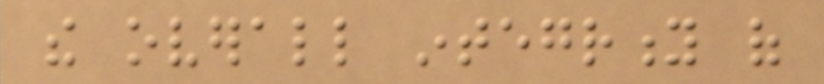the overall integrity of
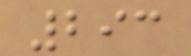293
